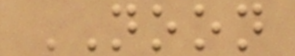NOON
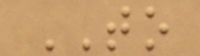TO
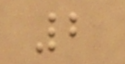2
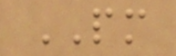PM
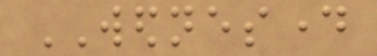WEDNESDAY
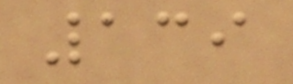139
